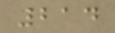214
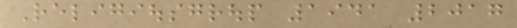Religiousgroup 1941 2017
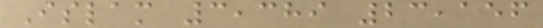Islam 3,389 23,156
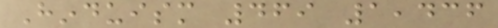Hinduism 469 1,436
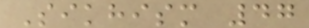Sikhism 47
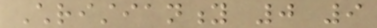Christianity 0 9
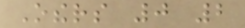Others 0 2
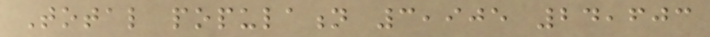Total population 3,905 24,603
